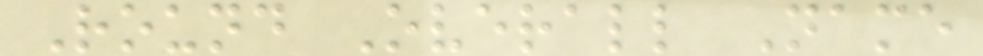Round Overall Name
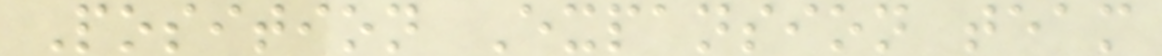Position Expansion team
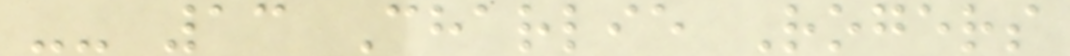-- 13 Charlie Rogers
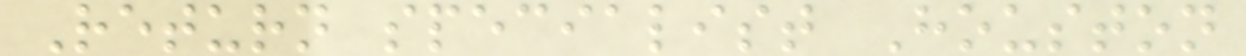Return specialist Houston
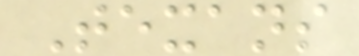Texans
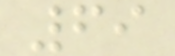69
